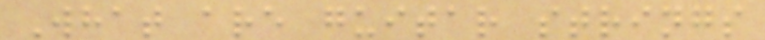What are guitar strings
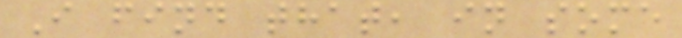I find that, in some
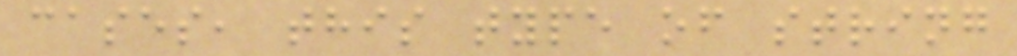cases, this type of string
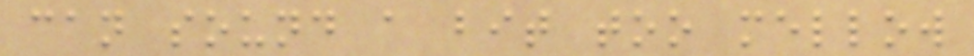can sound a bit too mellow
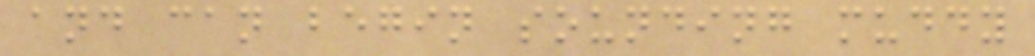and can begin sounding muddy
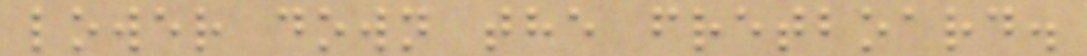lower down the fretboard.
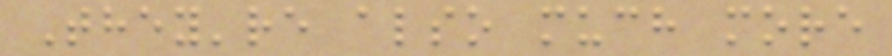They're also much more
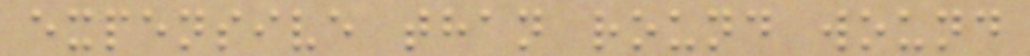expensive than round wound
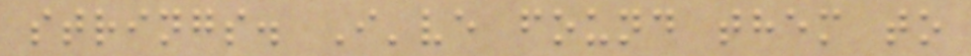strings. I've found them to
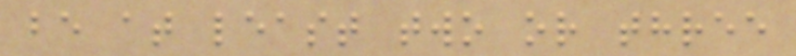be at least two or three
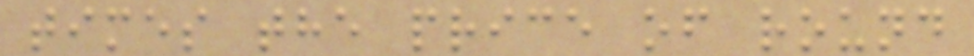times the price of round
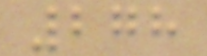278
